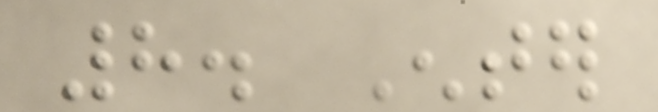8. Enter
